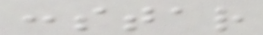:star
